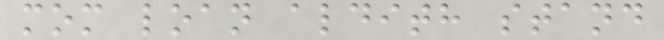mom loan aldith stand
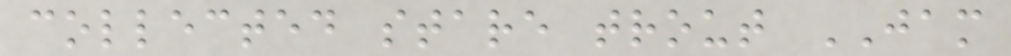collected stare trout JAM
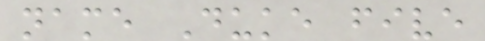name Duke five
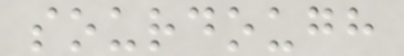sourdough
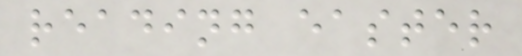reading easter
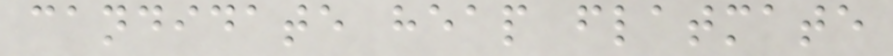candidate heap flatmate
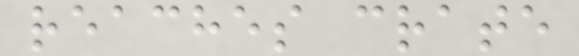reaches crate
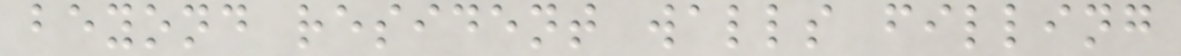beyond resident walls filling
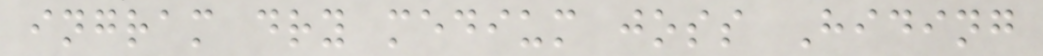ingram dry medium joss Hiding
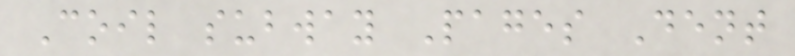Coil subway Pages Dent
